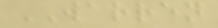WARREN
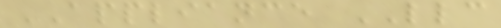APPLIANCE LLC
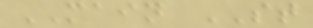MAIN ST
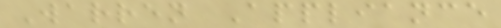Warren Appliance
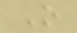O
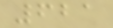621
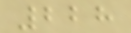228
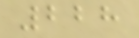228
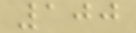100
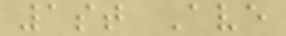1st Ave
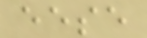eese
